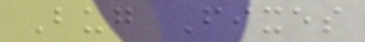Bug Fixes
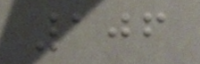106
